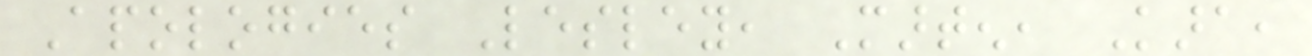Apologies Lesley, Marten, Kara,
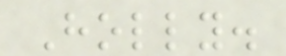Holly.
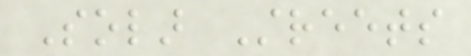Solar Streets
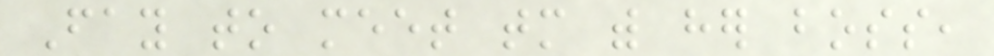Fay to meet tomorrow with her boss,
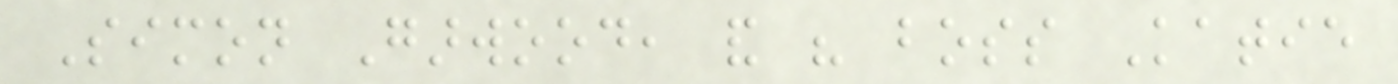Simon Garwood, and his boss Katie
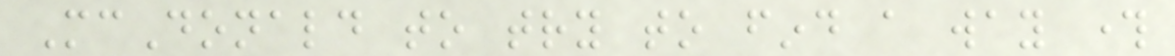McDonald to try to find a way through
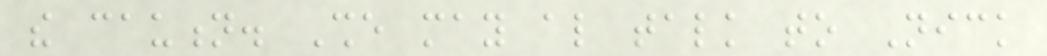the caution. She may also talk to Nick
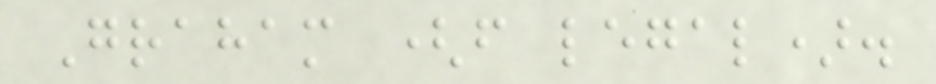Graham (from legal).
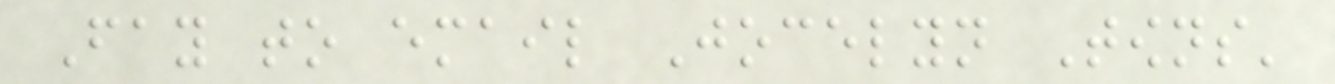Fay to email Jocelyn Towns'
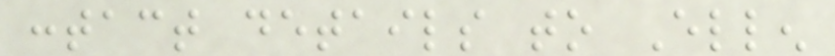contact details to Ellen
